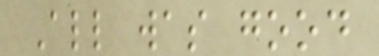All was good
